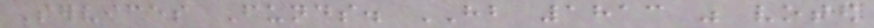Services Funds. HB 1813 was voted
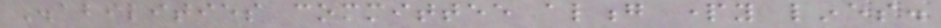Disabilities committee along party lines.
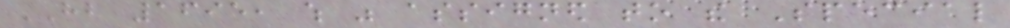HB 1695, which was assigned to the Special
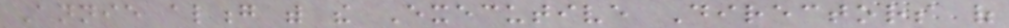Annie along with the Executive Directors of
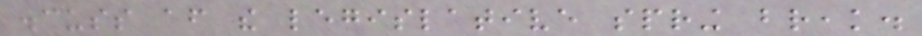discuss after the legislative spring break.
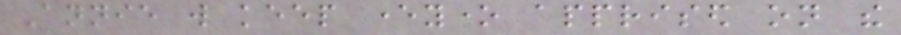Annie will keep everyone apprised on the
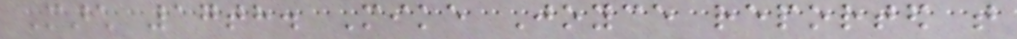March 17th. Mike Joyce reported that
